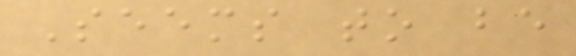Seems to be
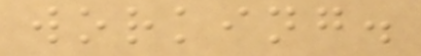working.
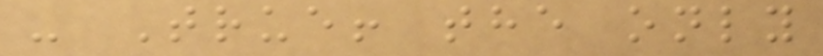- True! the only
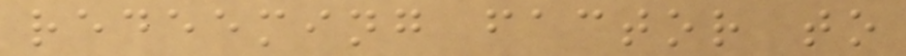redeeming factor to
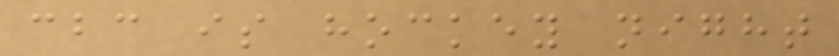cbc is hockey night
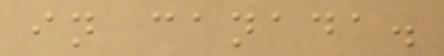in canada.
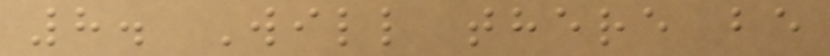8. Will there be
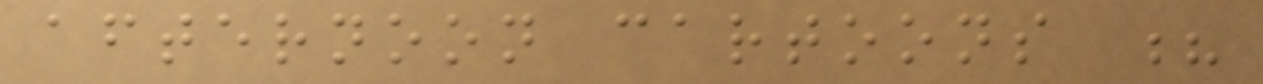afternoon cartoons ?
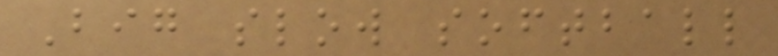Big slow softball
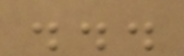...
